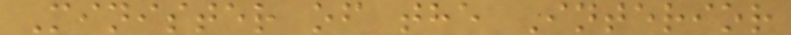Minister of the Interior
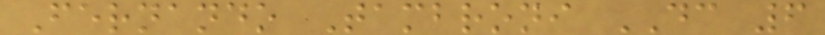Fernando Tambroni DC 6
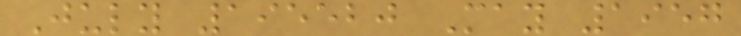July 195520 May 1957
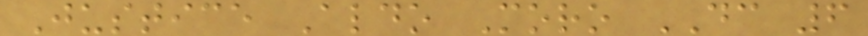Justice Aldo Moro DC 6
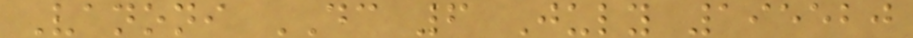Vanoni DC 6 July 195520
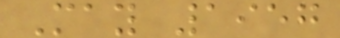May 1957
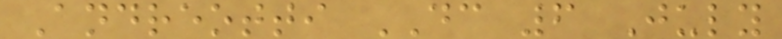Andreotti DC 6 July
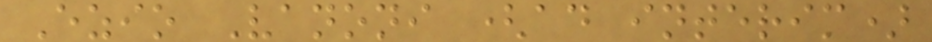Ezio Vanoni (ad interim)
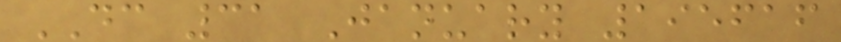DC 31 January 195616
